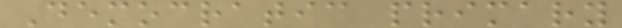Democratic primary
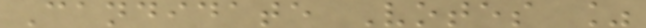Candidate Votes %
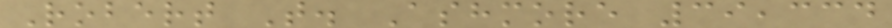Robert T. Ashmore 39,334
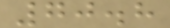70.8
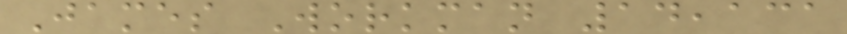James Workman 14,131
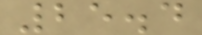25.4
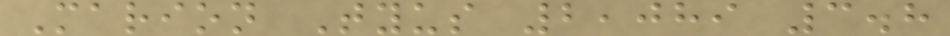Marion Tyus 2,089 3.8
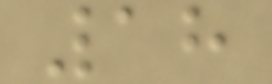18
